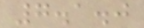7.1.0
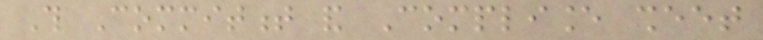This Commitment and Compliance sheet
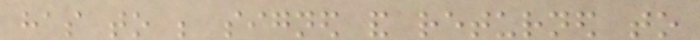has to be signed and returned to
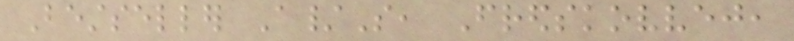Bestseller A/S, Fredskovvej,
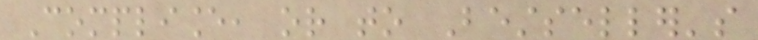Compliance, or to Bestseller's
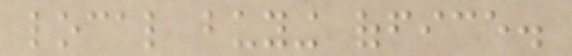local buying office.
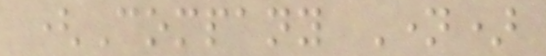(Company Name)
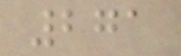271
